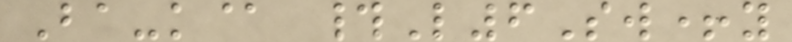Ba-k@ #L6Sw+y
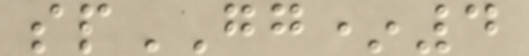spGG*4
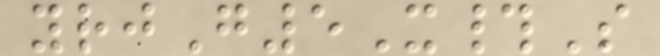yrjG5X#S
